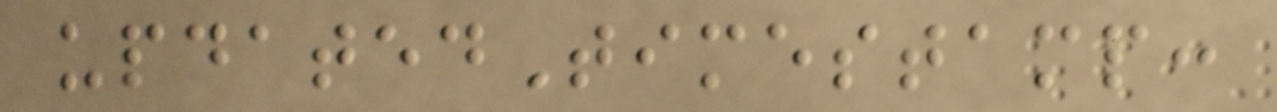updatedTimestamp:
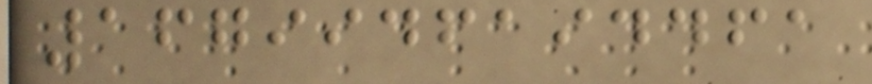1679946194461
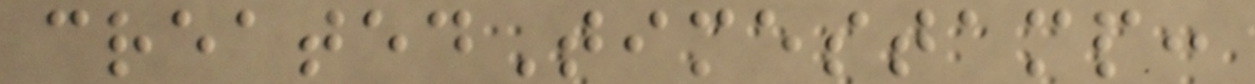createdTimestamp:
